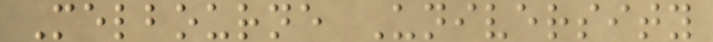Melbourne University
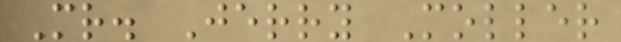Mr. Jerry Moller
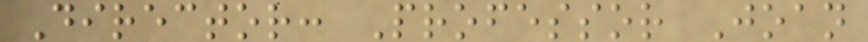Director: Professor Joan
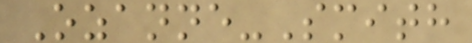Ozanne-Smith
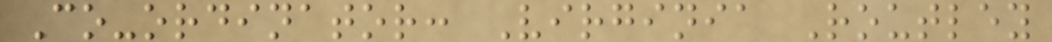Co-ordinator: Virginia Routley
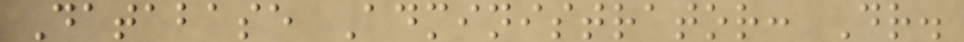Database Administrator: Dr.
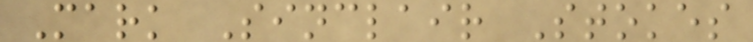Mark Sinclair Stokes
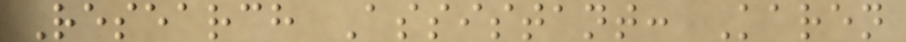Research Assistant: Karen
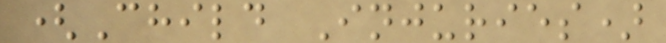(Child Injuries)
